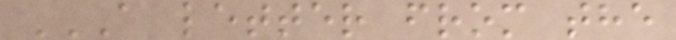A LETTER FROM THE
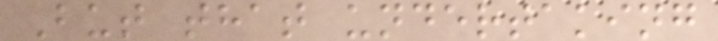But that undertaking
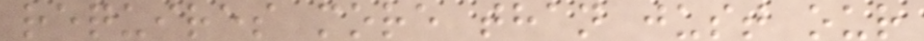requires more than just our
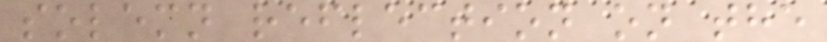solemn reflection on the
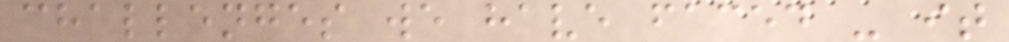challenges we have faced - it
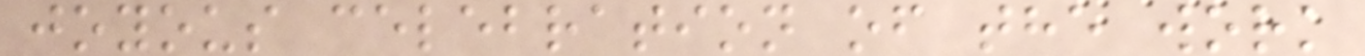joyous celebration of the work
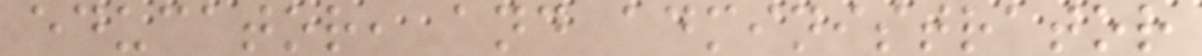educator, and administrator
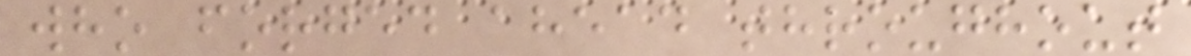who forged ahead throughout
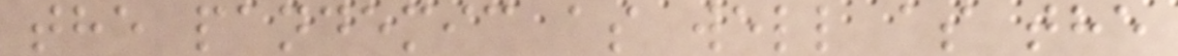the pandemic as well as the
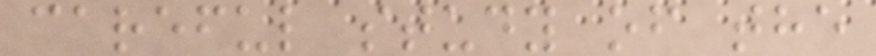careful study of the
